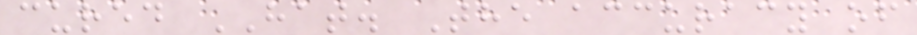cured HAT. The accuracy of
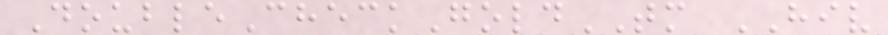DoubleCheckGoldTM HIV
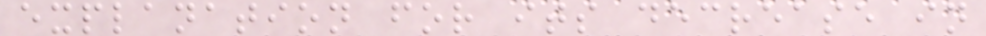explanation for its decrease in
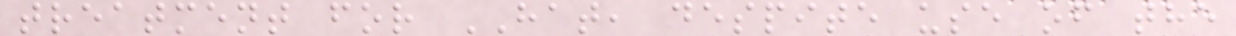treatment for HAT, despite use of the
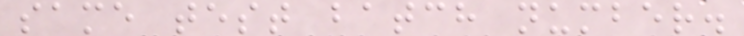same test batch number.
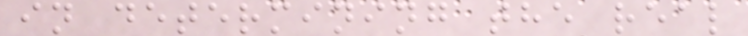in determining the real
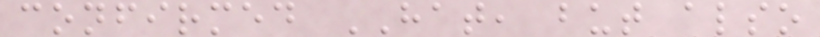confirmed HAT, but also
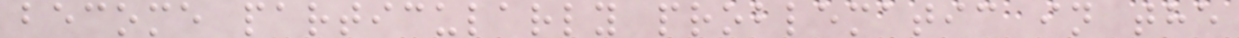become particularly problematic in the
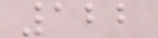122
